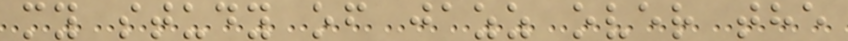my study of jazz over the
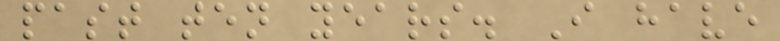past ten years. I have
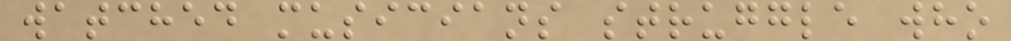watched musicians struggle who
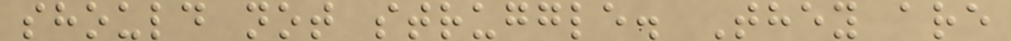should not struggle. They are
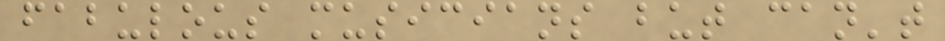fabulous musicians but can't
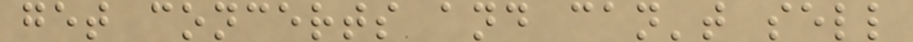get concerts and can't sell
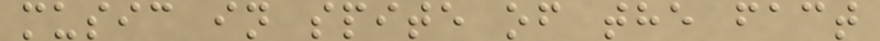music in spite of the fact
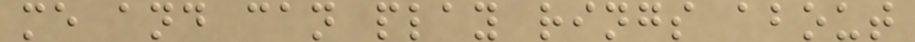me and can play rings about
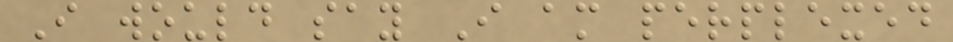I would say I am perplexed
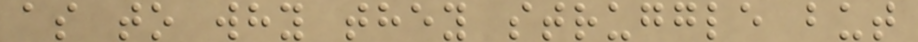as to why they struggle but
